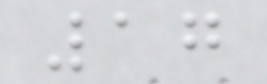17
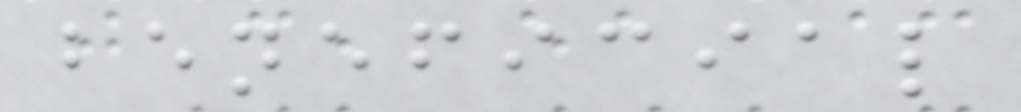beneficial
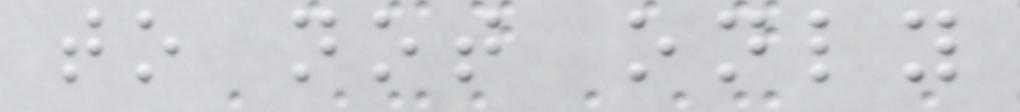to not only
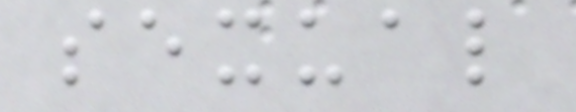sexual
